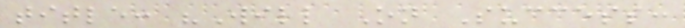title: "Will On Success:
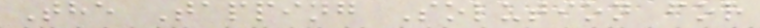The Tapping Solution for
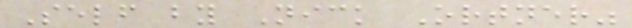Self by Nick Ortner"
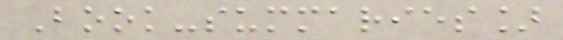Book-summaries]
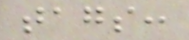tags:
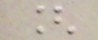[
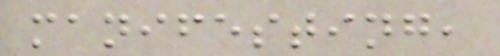manifesting,
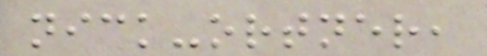nick-ortner,
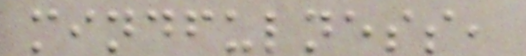mindfulness,
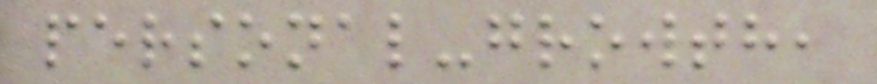personal-growth,
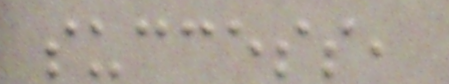success,
